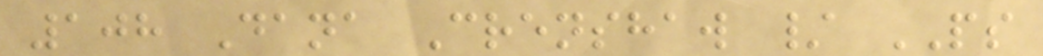108 Dana Crenshaw / PS
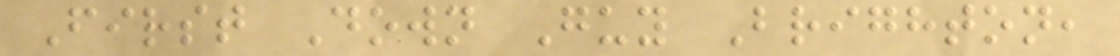First Down Guy Brighton,
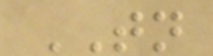TN
